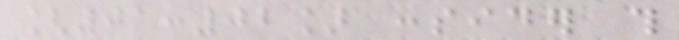[01:02] consider this
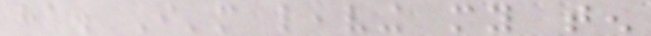ha. I'm leaving my ten
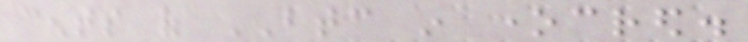cents of BTC in onecred.
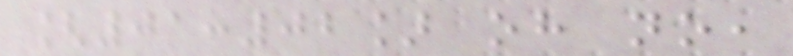[01:02] oh no,
